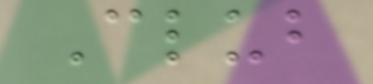Club
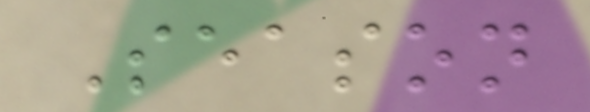Season
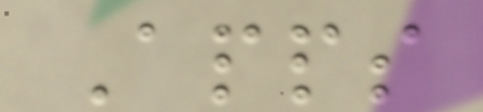Apps
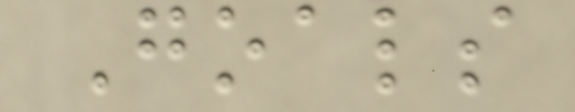Goals
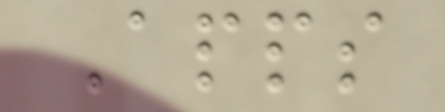Apps
